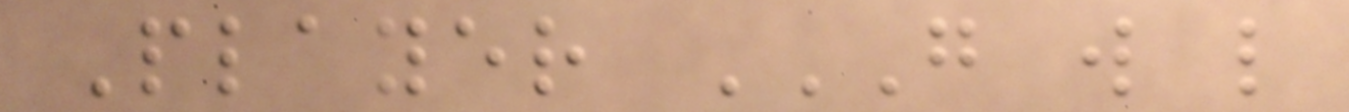Player G W L
